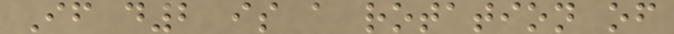If d2 is a rotation of
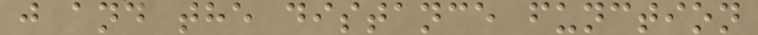j and the distance function
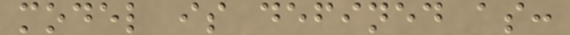model is defined as:
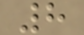8
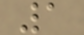1
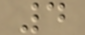4
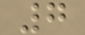7
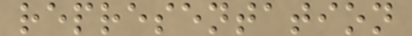representation
